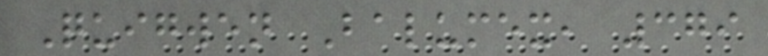Quigwen Balumex, 379
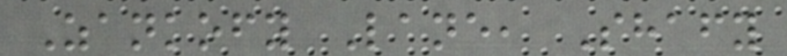Zankofy Lane, Shafy
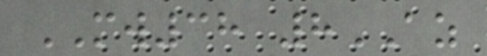MW38 8AZ
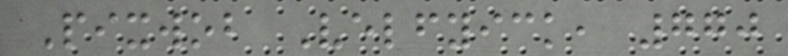Pixwob Velfyick, 770
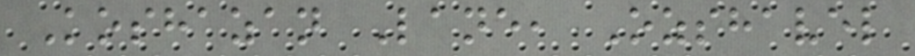Koshazan Lane, Ozshavel
